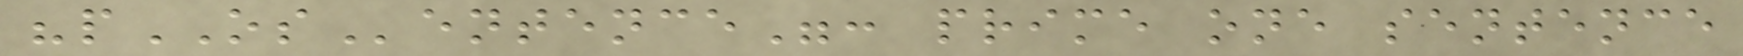"pOSentence": prime one sentence
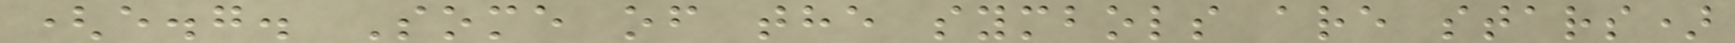(e.g. Some of the symbols are stars)
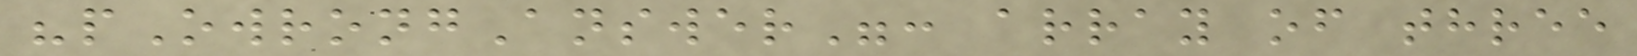"pOwrongAnswer": array of three
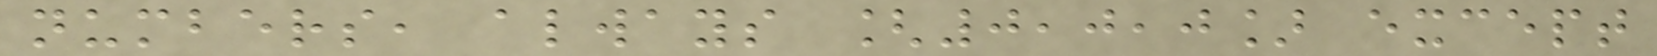numbers, always [0,0,0] except
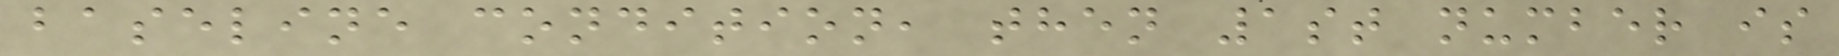baseline condition, then 1st number is
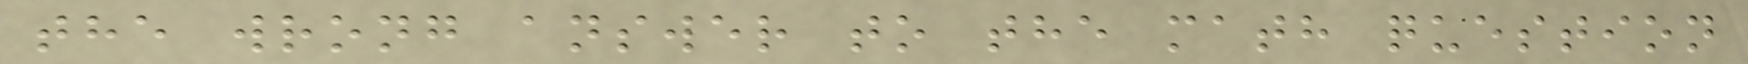the wrong answer to the math question
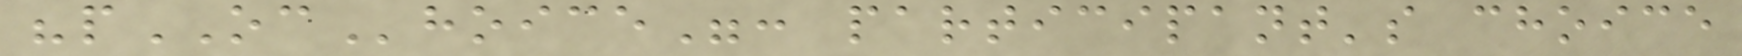"pOChoice": participant's choice
